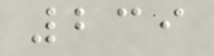239
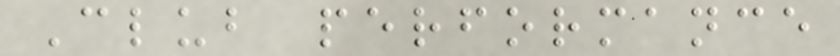Club performance
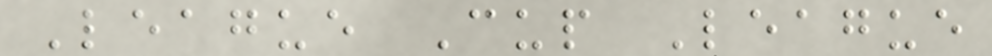League Cup League
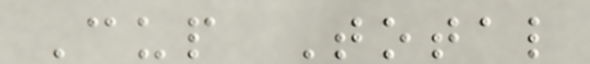Cup Total
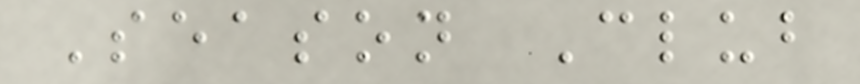Season Club
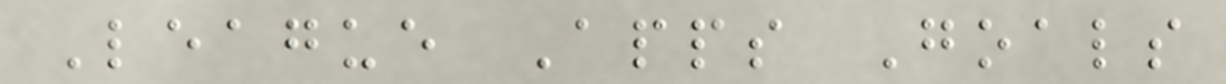League Apps Goals
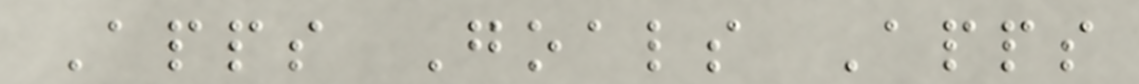Apps Goals Apps
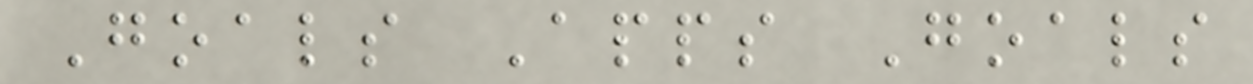Goals Apps Goals
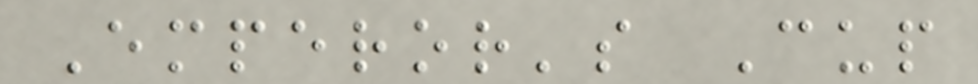Emperor's Cup
